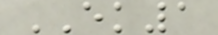EK1
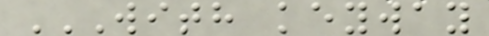WITH KEYWAY
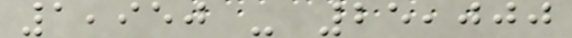1,950 - 25,000
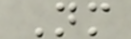Nm
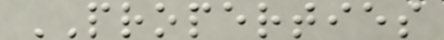PROPERTIES
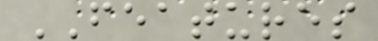FEATURES
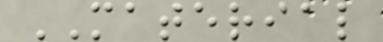MATERIAL
